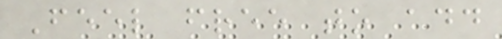Feel free to add
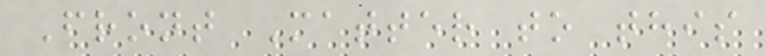Front Matter to this
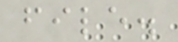file.
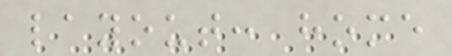layout: home
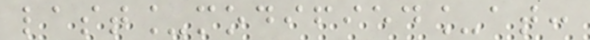last_modified_at:
